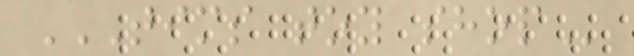TIMS TOY SHOP
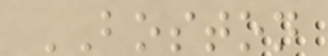BOSTON
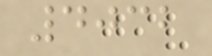4032
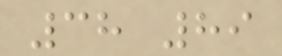38 89
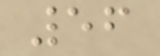56
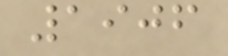1906
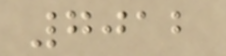7012
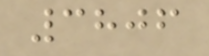3806
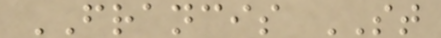FRANCIS ST
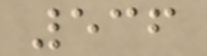536
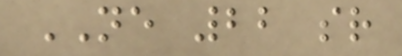NE 22 sr
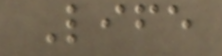Life
